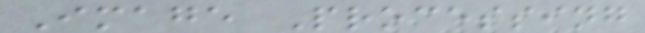Image Processing
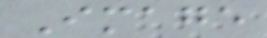Image
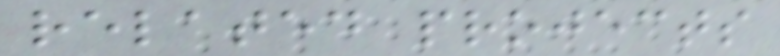related projects
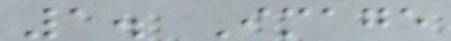1. Image
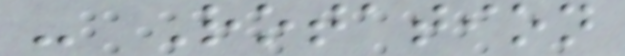- Rotation
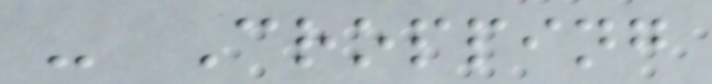- Cropping
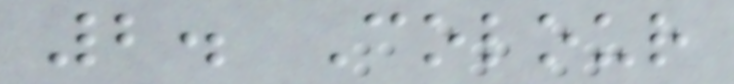2. Colour
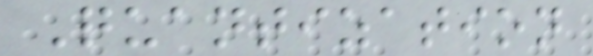Quantization
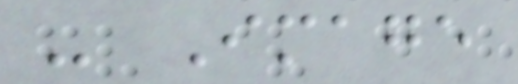- Image
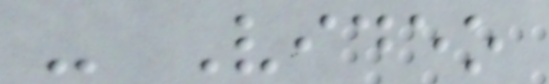- Video
